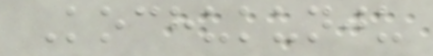Kochukunju
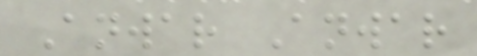Anwar Anwar
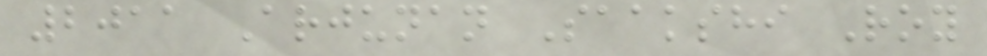2011 Arjunan Saakshi Roy
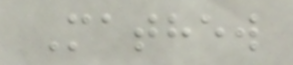Mathew
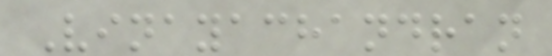Vinayachandran
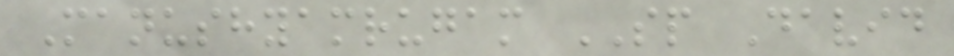Manushyamrugam SP David
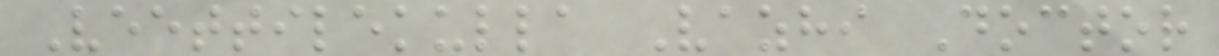Veettilekulla Vazhi Doctor
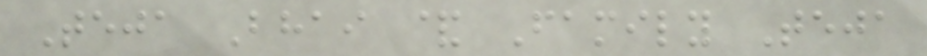Teja Bhai & Family Teja
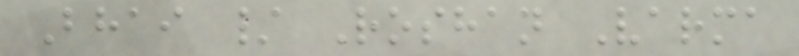Bhai / Roshan Varma
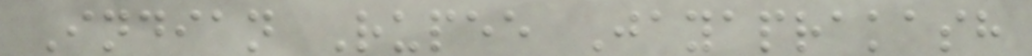Indian Rupee Jayaprakash
